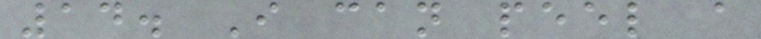14. I can peel a
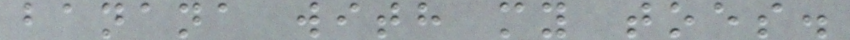banana with my toes.
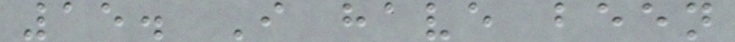15. I have been
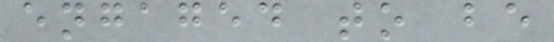engaged to be
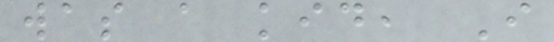was a kid, I
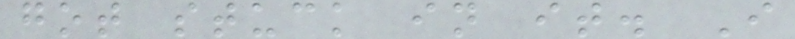got stuck in it. I
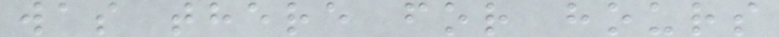was there for hours
